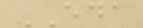EDA
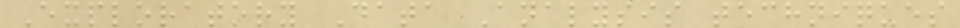Exploratory Data Analysis techniques
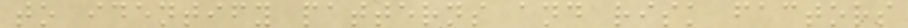to identify patterns and risk factors
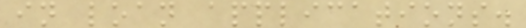in loan applications.
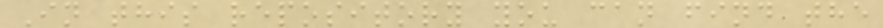In this repository you can find the
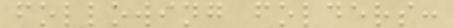following folders:
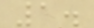1.
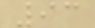93
